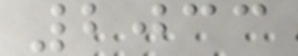2033
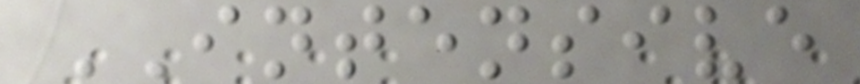INTENSIVE
